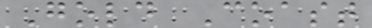Gold Coast
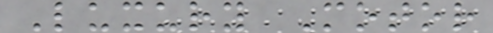Luxury Motor
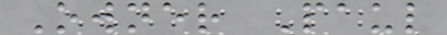Owner Paul
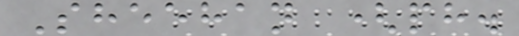Sheehan (ph.
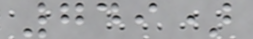749)
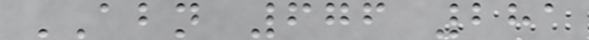ABN 676 281
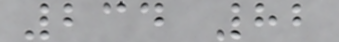234 82
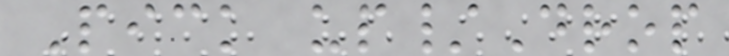Pick up/Drop
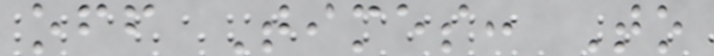off Times: To
